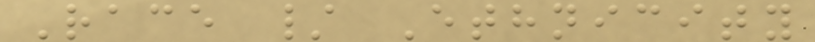Race / Ethnicity
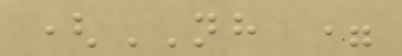(NH =
